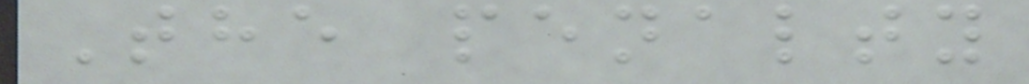The penalty
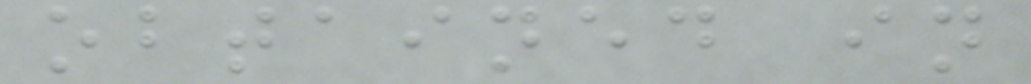obtained in
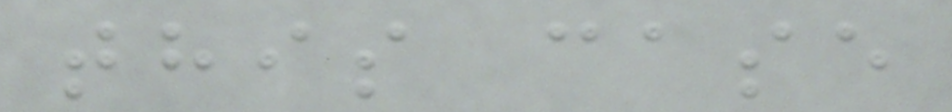this case
